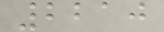2210
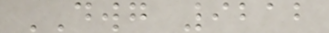DWG 9212
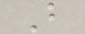B
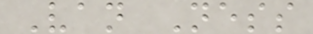Van Ness
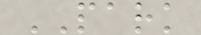PARK
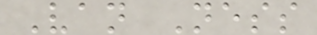Van Ness
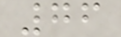76
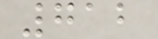712
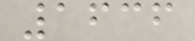1636
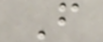F
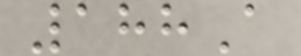188A
